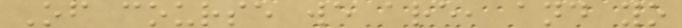Of course we are, and yo
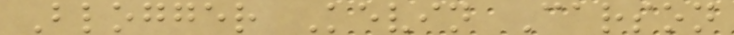Blogger Kevin Carson
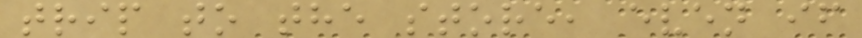trip to the store, even if
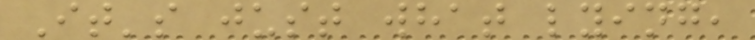It's just what lying,
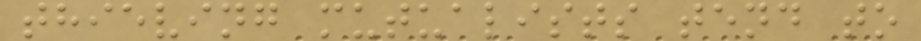thieving mutualists tend to
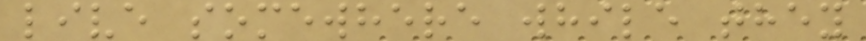live somewhere while they
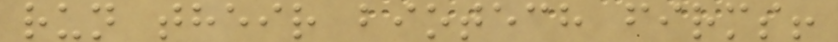run their biotech firms!
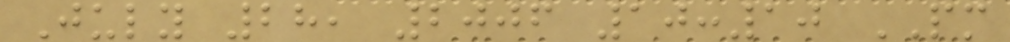July 28, 2006 10:10 PM
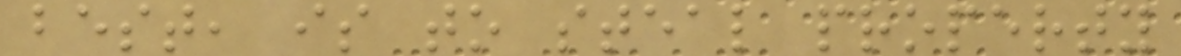best, is to steal property
